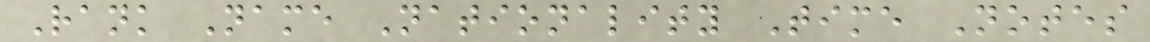Rank Name Nationality Time Notes
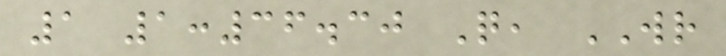1 1:36.30 Q, WR
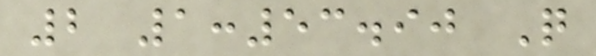2 1:53.90 Q
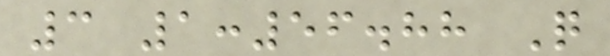3 1:56.88 Q
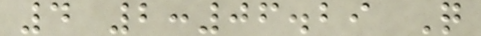4 2:06.29 Q
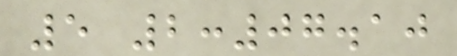5 2:07.10
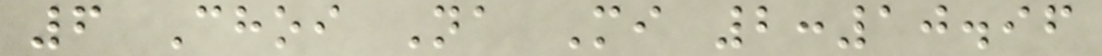6 Choi Na Mi 2:10.96
